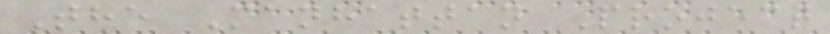The Manhattan Project
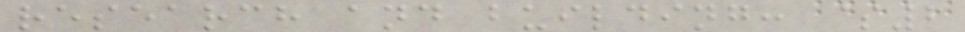research and building: $2
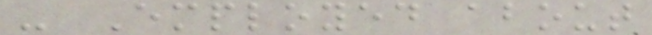- Employed about
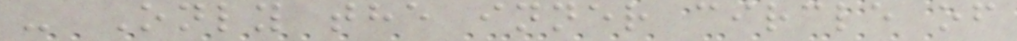- Only the inner circle of
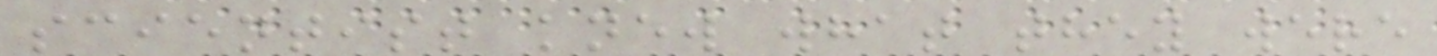scientist knew what they were
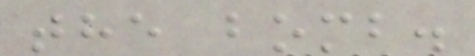the bomb.
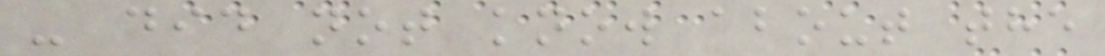- did not know about the
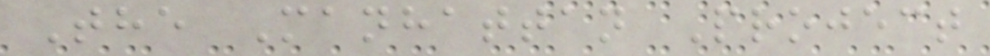The Manhattan Project
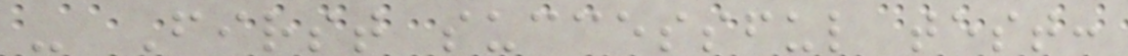- First successful test:
